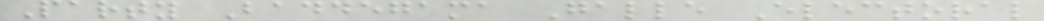Party Baddegama Galle Electoral
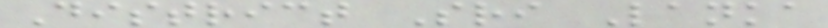District Sri Lanka
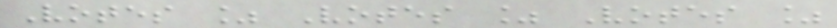Votes % Votes % Votes %
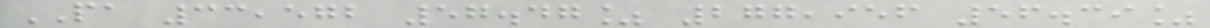PA 33,572 57.47% 277,956 56.39%
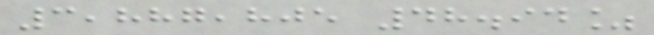3,887,805 48.94%
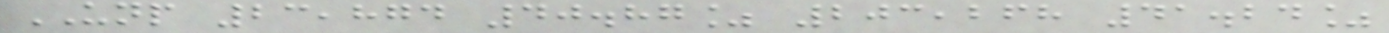UNP 23,874 40.87% 203,268 41.24%
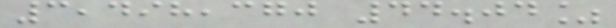3,498,370 44.04%
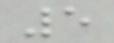5
